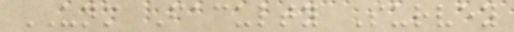UNM Faculty Survey
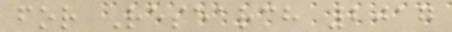for Research 2017
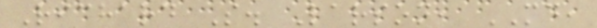Richard S. Larson, MD,
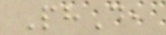PhD,
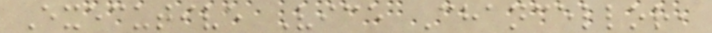Executive Vice Chancellor,
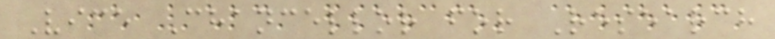Vice Chancellor for Research
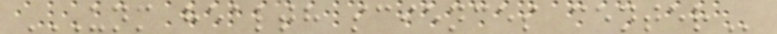UNM HEALTH SCIENCES CENTER
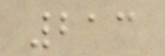213
